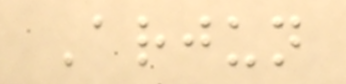Arjun
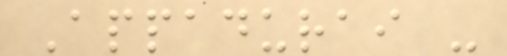Appadurai -
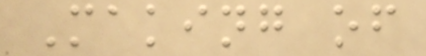Making of
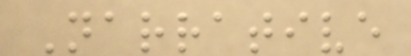Narrative
